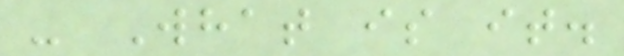- What is it.
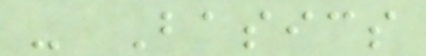- Basics
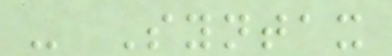- Syntax
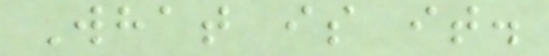What is it.
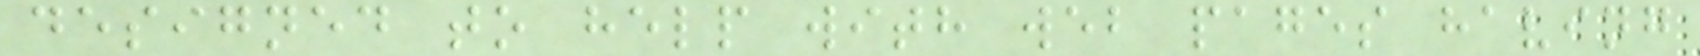designed to help with web pages having
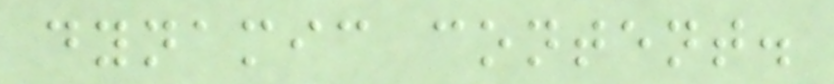dynamic content.
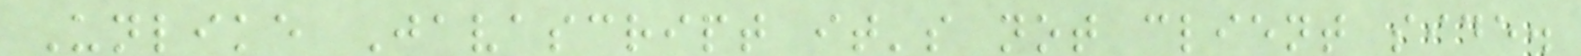Unlike Javascript it's not client side.
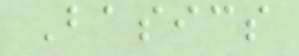Basics
